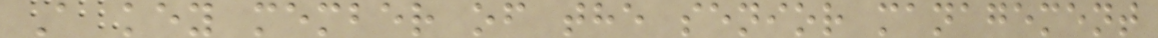A key member of the senior management
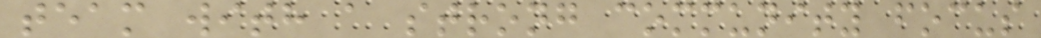team with a strong community focus
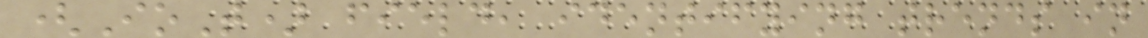(IoT) field, identifying trends in
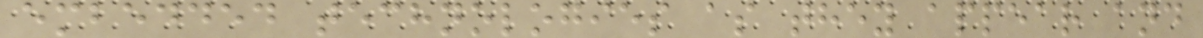embedded technologies as they appear and
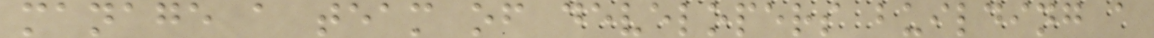manage a team of developers building a
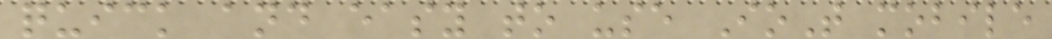quick and easy to use IoT mobile
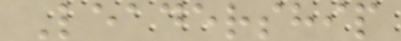Leadership
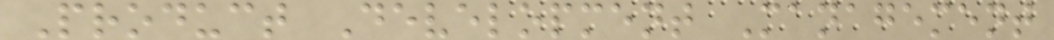Product Development Management
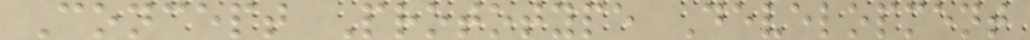Concept Prototype Development
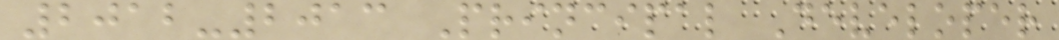2012-2013 Principal Developer
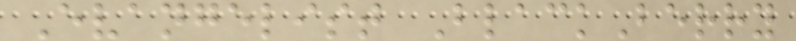Evangelist BlackBerry
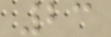23
